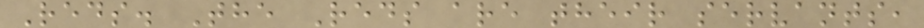Reds. The Reds are their servants,
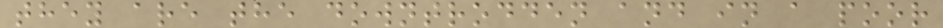they are the downtrodden and in a poor
